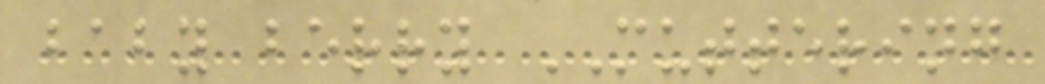baby berry MUTTERING
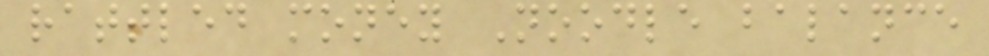rattled money Noodle balance
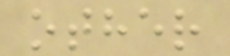other
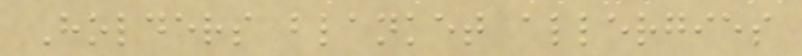Holders blanket allergies
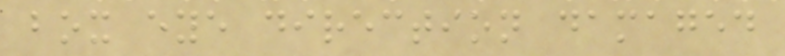box eye direction damaged
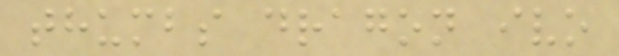thumbs dragon ivo
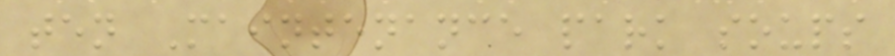ten Maintenance park soups
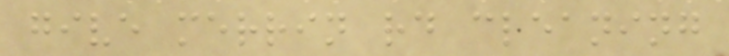give merrin rd cleaning
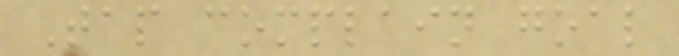Tap complain goal
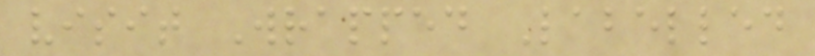visit Wrapped Labelled
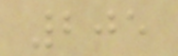205
